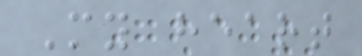My heart
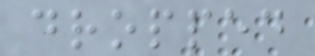dropped
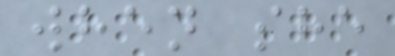when she
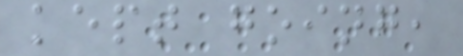kept going,
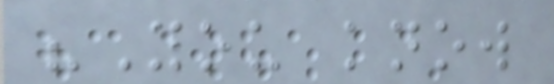"You know
